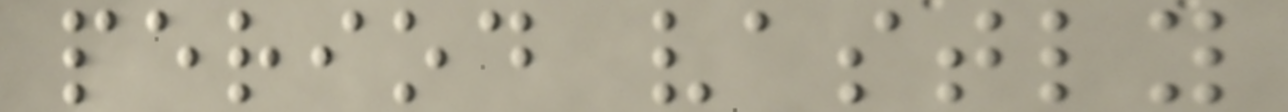period vastly
